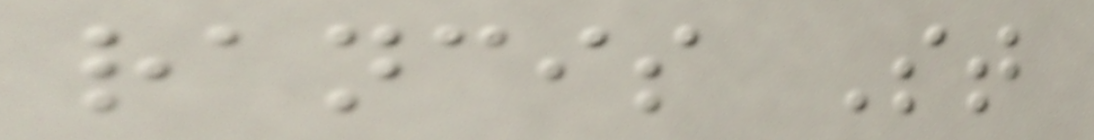rancis St
